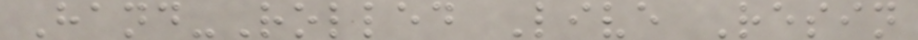Hand-Rolled Live Resin
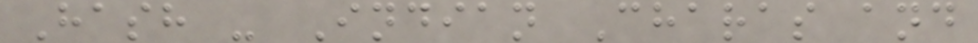Hash - Indian Charas and
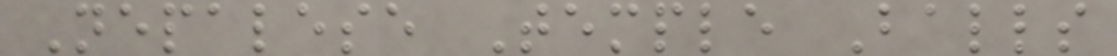Nepalese Temple Balls
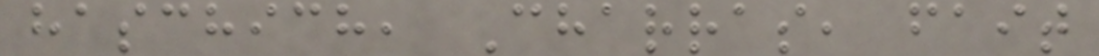haschich, Charras, fait
